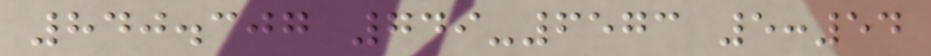840.307 749-6573 5:54
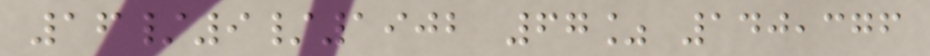16/9/1902 67% 140,376
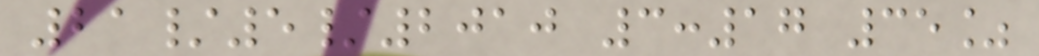21/5/2010 3:17 35%
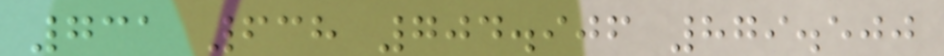731 638 704.906 879.500
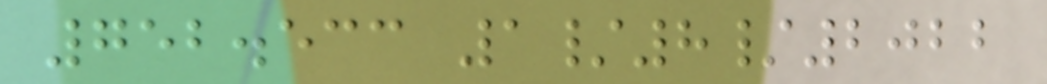752.533 1/8/2022
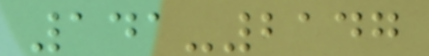141-2147
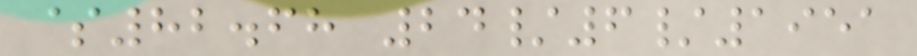$82.68 24/6/1951
